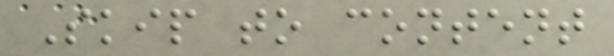Skip to content
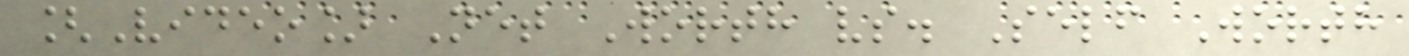[Video] Net Worth vs. Self Worth
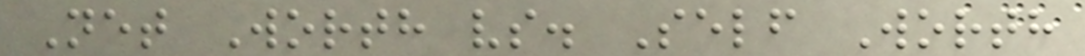Net Worth vs. Self Worth
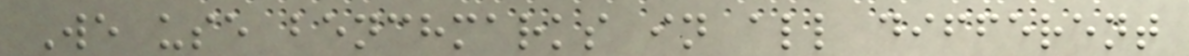We use benchmarks in all different
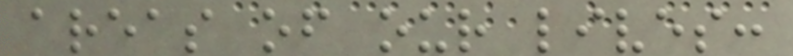areas of our lives:
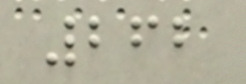262
